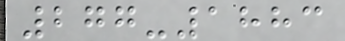277-1883
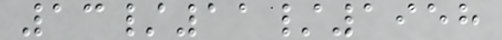13/11/1958
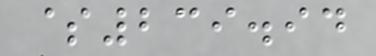$239.94
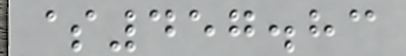$457.83
